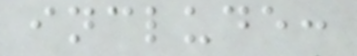include:
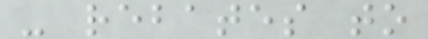- rebates to
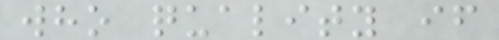who quality if
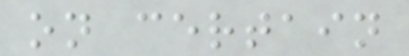on certain
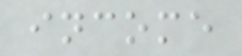income
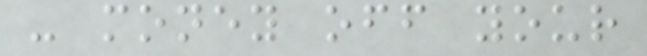- money off your
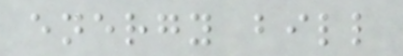energy bill
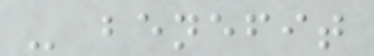- benefit
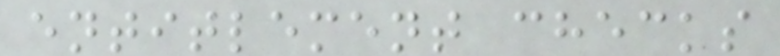entitlement checks
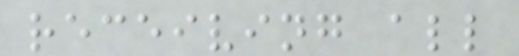receiving all
